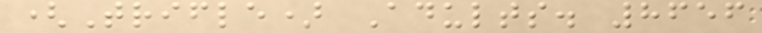(Trifle) Adults. 8656
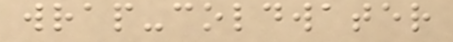wrap-coldwater
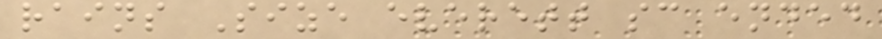rains Size everett sc ended
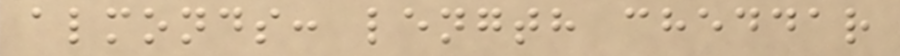almonds: length cheddar
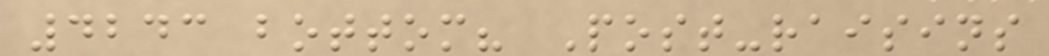4243 bottom? Post-raisins
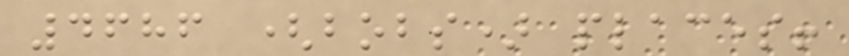4686 (bobs) places!
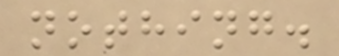nothing.
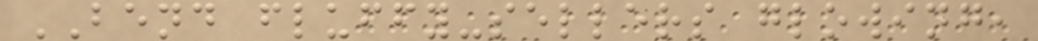BEND fluffy-sellers glowing,
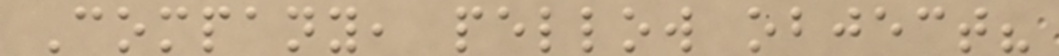Company, pellow object?
